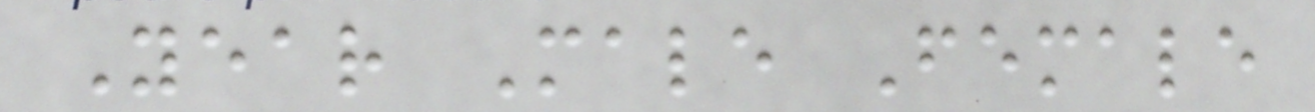Year Male Female
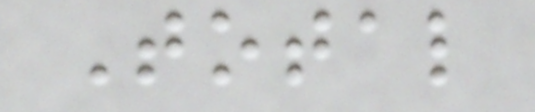Total
